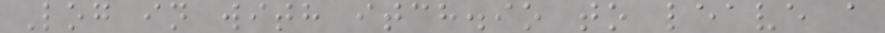Log in with itch.io to leave a
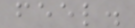feel.
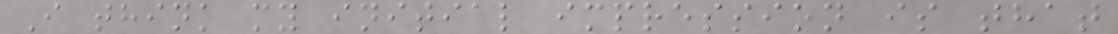I think my initial impression is that
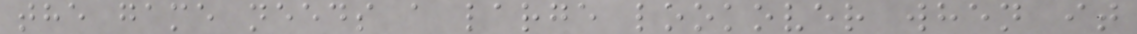the game needs a large lookover when it
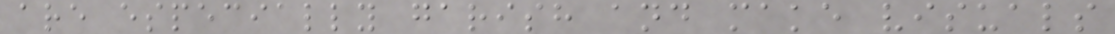are especially garish and make visuals
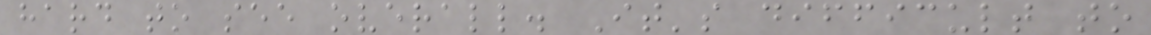hard to see overall. It's difficult to
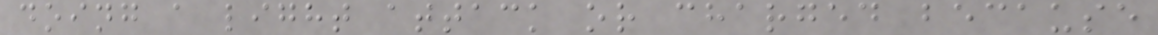doing a light attack or charged because
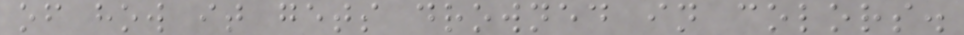of how it gets drowned in colors.
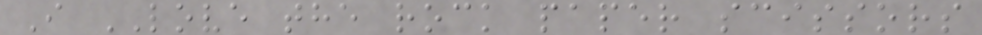I LOVE the rock paper scissors
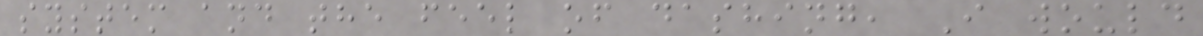system and the feel of dashing, I would
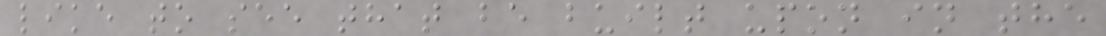like to see that be built upon in the
